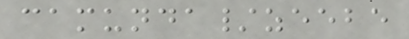camunda/zeebe
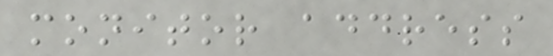monitor address
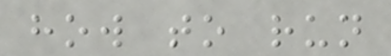how to run
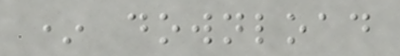* download
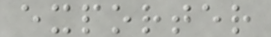exporter
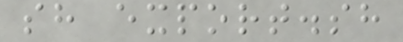sh export.sh
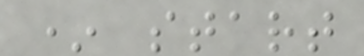* start
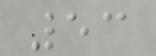53
